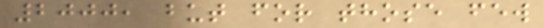2000, but for those few
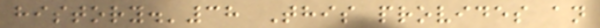history.'38 This provides an
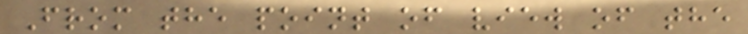From the point of view of the
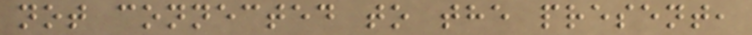not connected to the present,
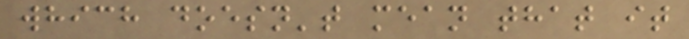which doesn't mean that it
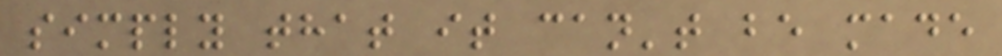simply that it can't be made
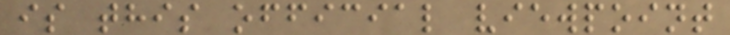is this official viewpoint
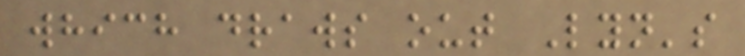which draws out Lyn's
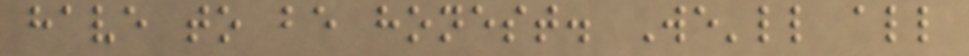have to be honest. We'll all
